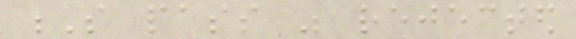S pass was rejected
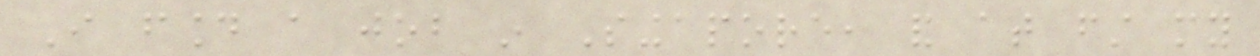I found a job in Singapore, and at first my
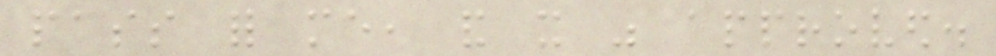pass for me, and it was approved.
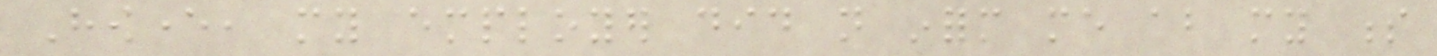However, my employer did not inform me about my s
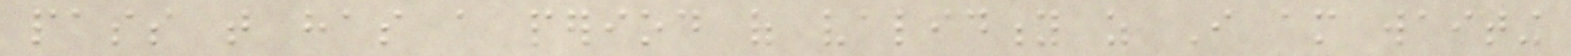pass that has a period of validity as I am waiting
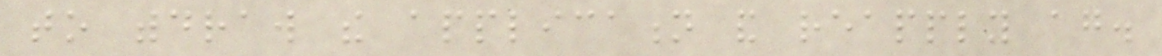to withdraw the application and reapply again.
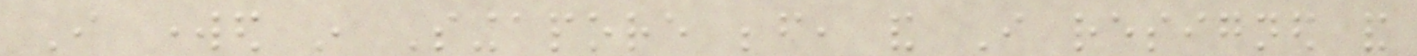I worked in Singapore before, and I resigned and
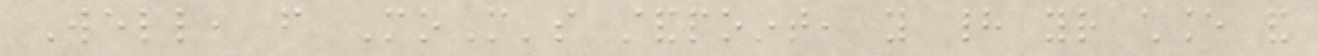Well, from MoM's standpoint, you had your chance and
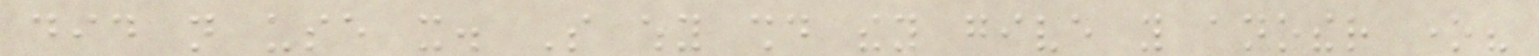did not use it. So why should they give you another one?
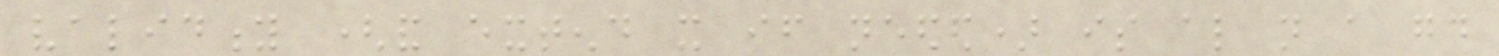validity (and extend it if needed) is also not a good
